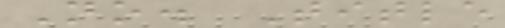No. Title
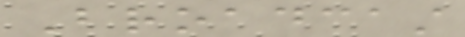Broadcast
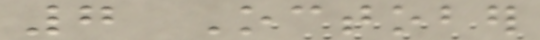7 October
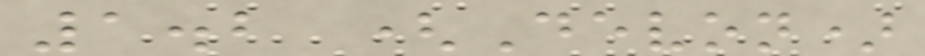1.2 (Devon)
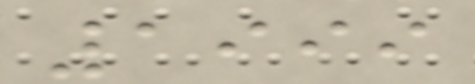1999
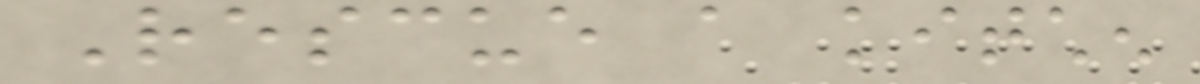Rescue a kitchen
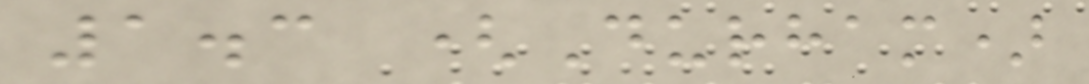1.3 (Durham)
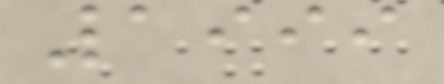1999
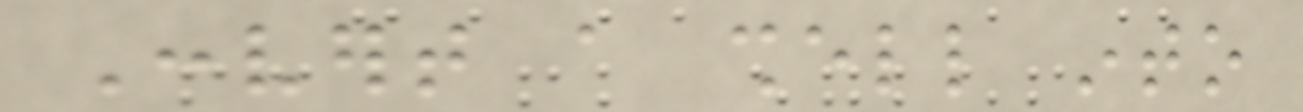Convert a shell into
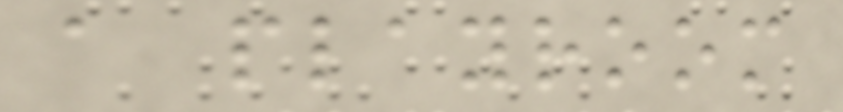a playroom
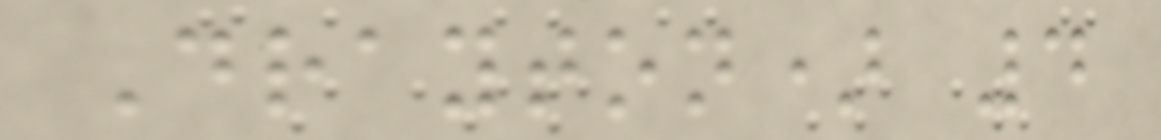Drayton) 4
